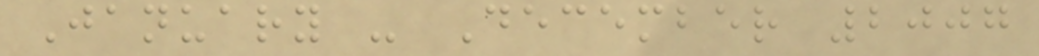January - December 2007
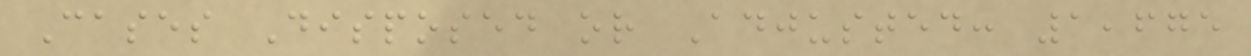Cases Disposed or Adjusted: 1,675
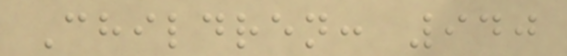Children: 940
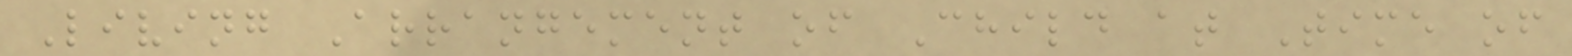Living Arrangement of Child at Time of
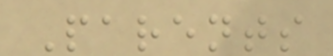Parents
